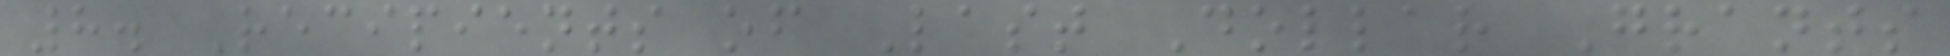8. Recipients of Last Dollar Grants
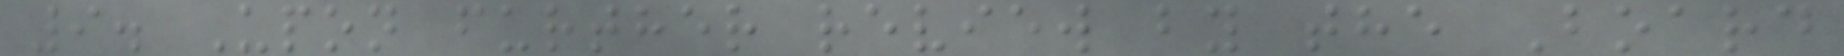9. Upon further review by the Board
